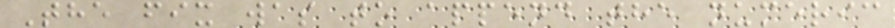The fix was to append the numeric
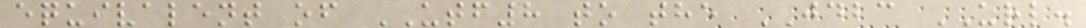equivalent of UTF8 to the JDBC URL.
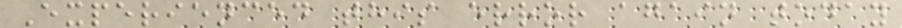Experienced this error again today
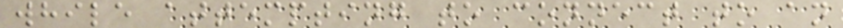while attempting to connect to an
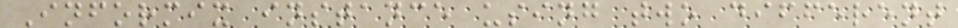Informix instance using two different
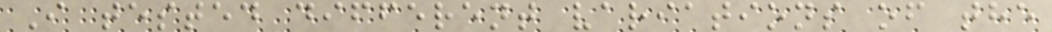I tested different variations of the
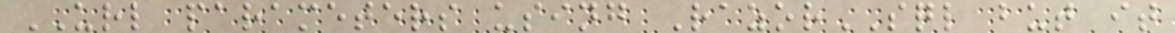URL parameters using RazorSQL but it
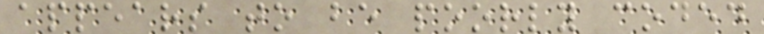appears to be poorly coded
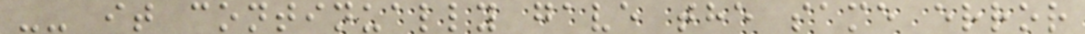-- it continually gave the same error
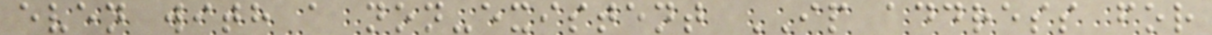even with a non-existent IP address for
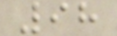98
